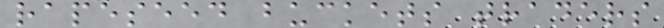rapeseed buckets traders
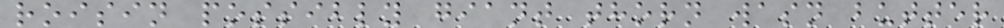roisin possibly giant thorn wasn butter
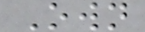Own
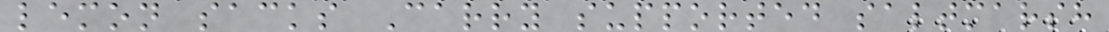lemon sacks Carry supported saltmarsh
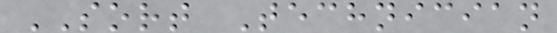SORT Technician
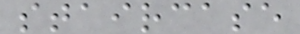staircase
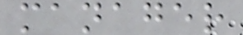manager
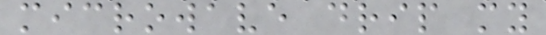microwave drip my
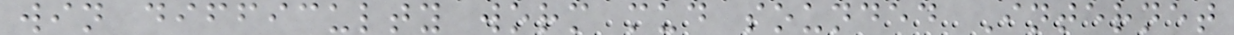win difficulty worm mud sounded Internet
